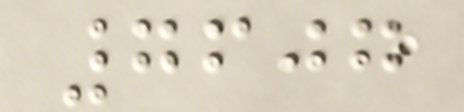7607
